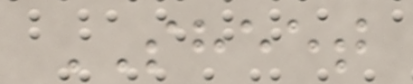SHEET
